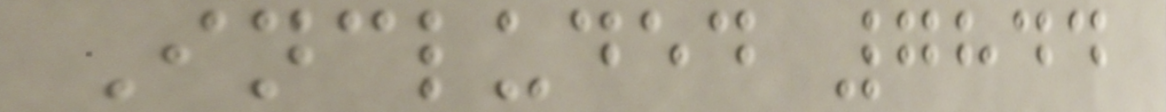Included 7844
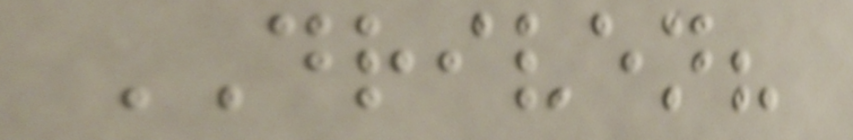DRIVEN?
